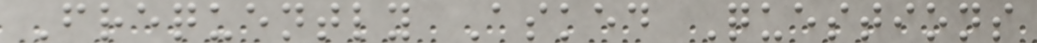Frequently Asked Questions
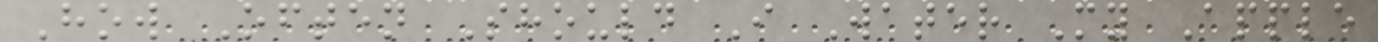How Often Should I Water My Apple
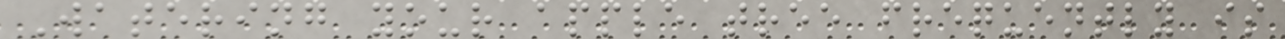Watering your apple tree frequently is
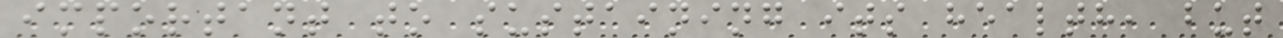important to sustaining its health, but
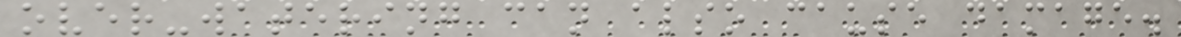over-watering can also cause damage.
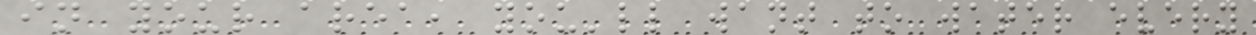in your area, you'll want to water every
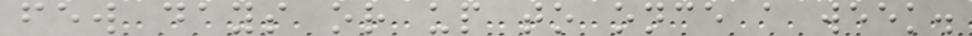few days or up to once a week.
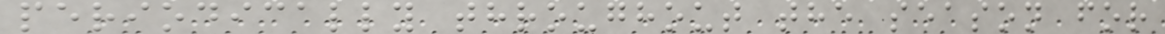periodically throughout the season for
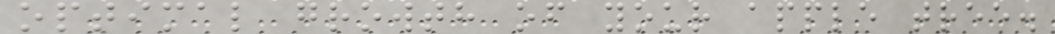optimal growth of your apple tree.
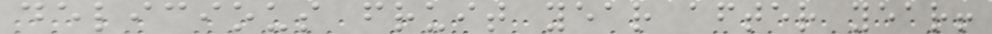delicious fruit year after year!
